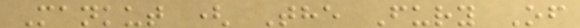Mankut ( The Fury Of
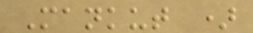Mankut )
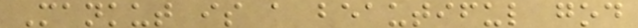Mankut is a beautiful god
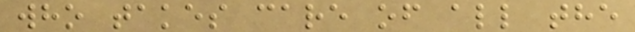who takes care of all the
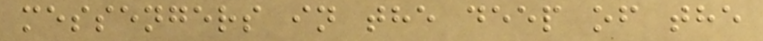messengers in the deep of the
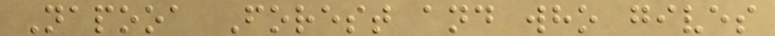Napooa Forest and who gives
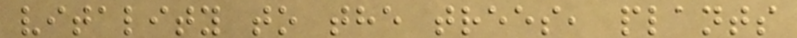vitality to the trees, plants
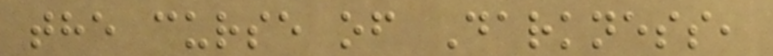the curse of Darkness,
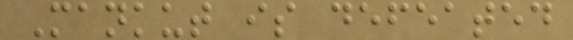Mankut is defeated
